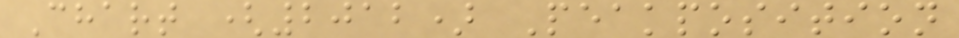Chart (2012) Peakposition
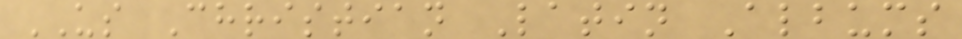US Christian Latin Albums
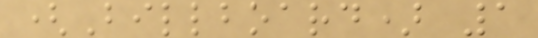(Billboard) 1
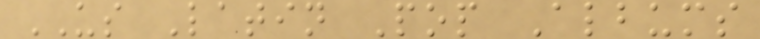US Latin Pop Albums
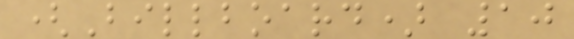(Billboard) 10
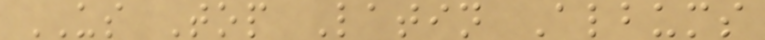US Top Latin Albums
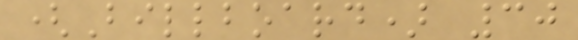(Billboard) 30
